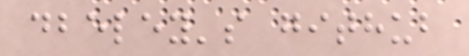dbeley's github
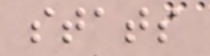stats
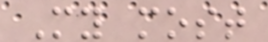My most
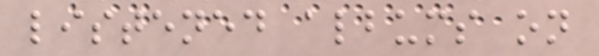listened albums on
